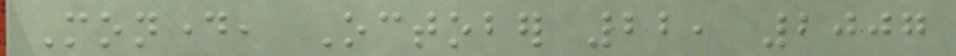Monday, October 22, 2007
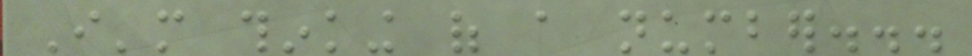I'm thinking of a number...
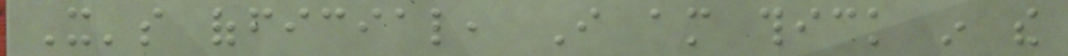It's official, I am thick in the
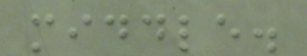middle.
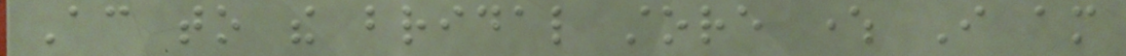According to the bridal store where I am
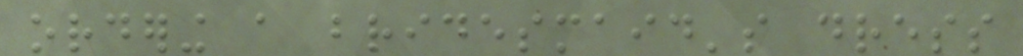ordering a bridesmaid's dress
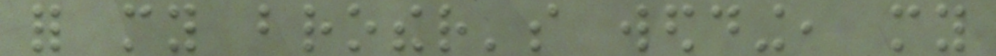for my brother's wedding, my
